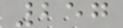257
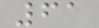61
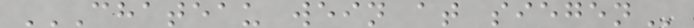CHATEAU WEIN AT SIEGEN
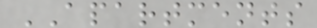APARTMENTS
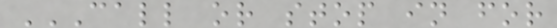CALL OR STOP IN FOR
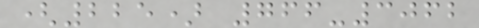(225) 766-3062
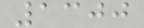1300
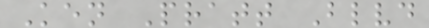Ken Pratt Blvd
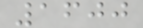1600
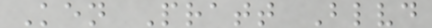Ken Pratt Blvd
